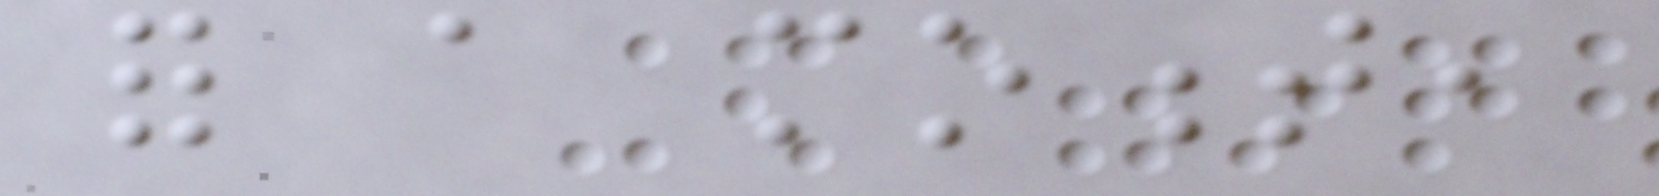for a moment,
